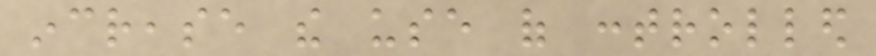increase the use of controlled
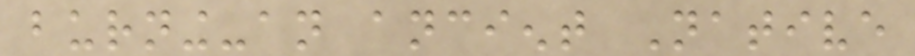burning-an ancient Native
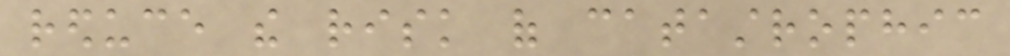reduce the risk of catastrophic
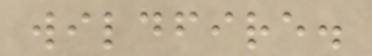wildfire.
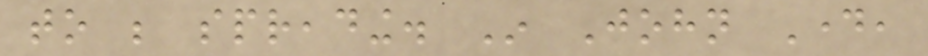to be spreading. In John Day,
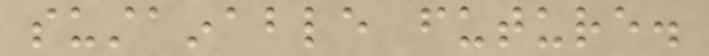sustainable future.
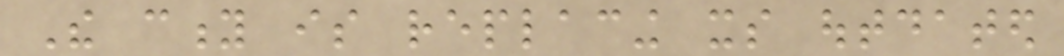The city is replacing its outdated
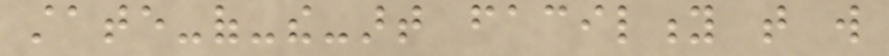state-of-the-art facility that will
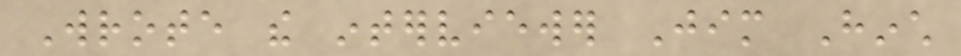Wrote the interviewer Jim Hinch
